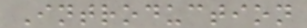Introduction
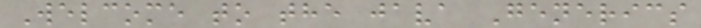Welcome to the java Generics
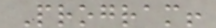Program!
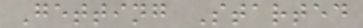Getting Started
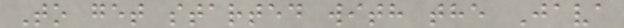To get started with the Java
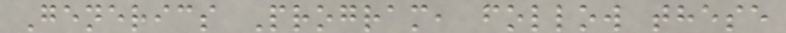Generics Program, follow these
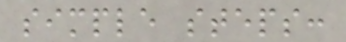simple steps:
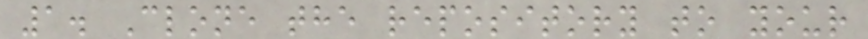1. Clone the repository to your
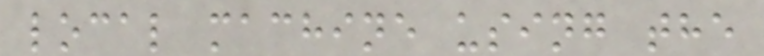local machine using the
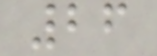26
